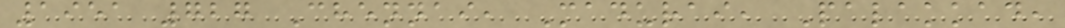1951 727 Chennai, Madurai, Palakkad,
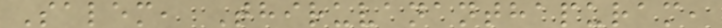Salem, Thiruvananthapuram,
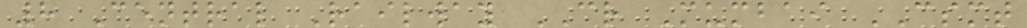8 Central Railway CR Mumbai CSMT
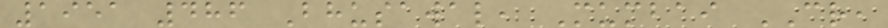1951 486 Bhusawal, Mumbai CR,
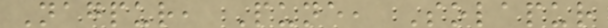Nagpur, Pune, Solapur
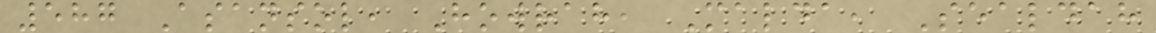587 Asansol, Howrah, Malda, Sealdah
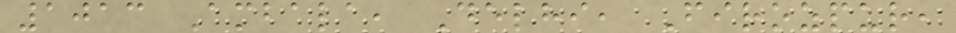1013 Ambala, Delhi, Firozpur,
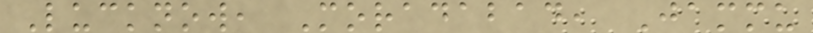Lucknow, Moradabad, Jammu
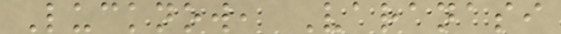Lucknow, Varanasi
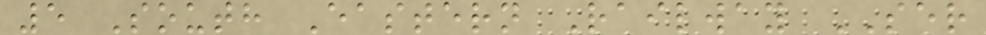5 South Eastern Railway SER
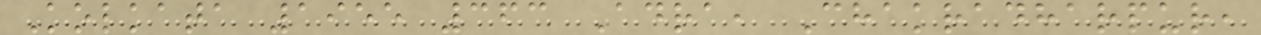Kolkata 1955 363 Adra, Chakradharpur,
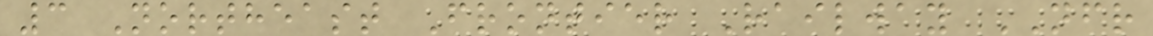3 Northeast Frontier Railway NFR
